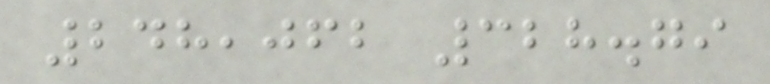248,062 328.79
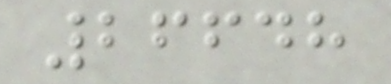26648
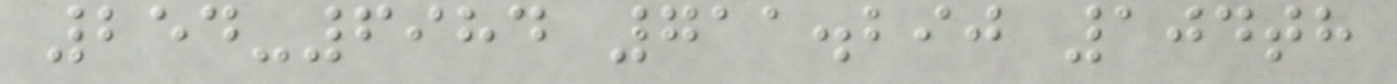254-6984 711.290 104th
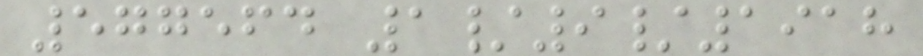577564 1/9/1918
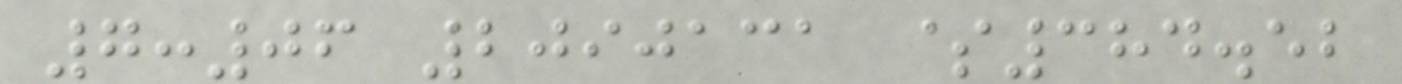7:06 2090131 $384.52
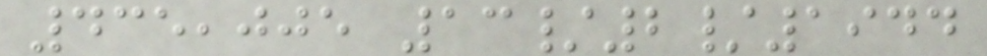435,005 13/2/1944
